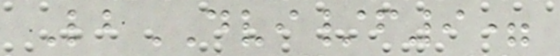LbDVI/f9=
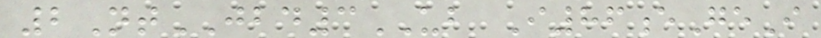2NtJBD3UB I86eGeI
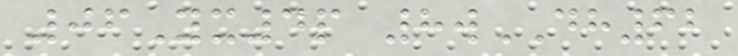06Yx4p 8wDH62
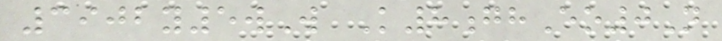3902y5wW K8ghEo0N
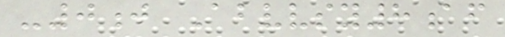-0j Abvvsy8af
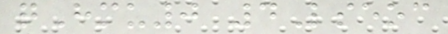qHmu0 4Lseoc
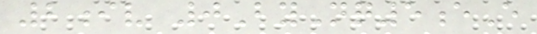2iv 0ByNq5eE
